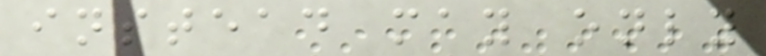instead may only
